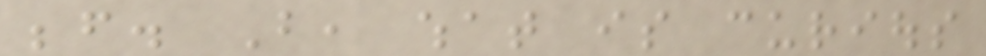before. But, what is curious
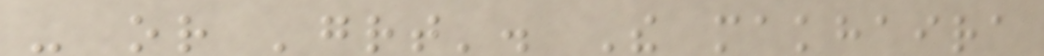- or 'great'. The makhaira
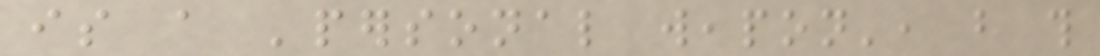is a 'personal weapon', but this
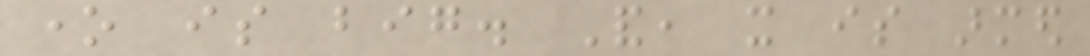one is big. And, it is armed
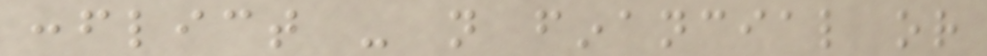conflict - not financial or
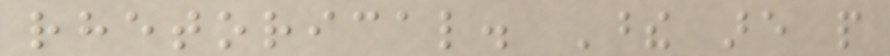rhetorical. These are people
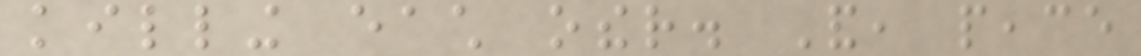killing each other. And, peace
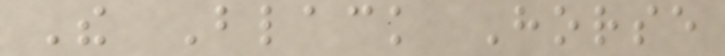The Black Horse
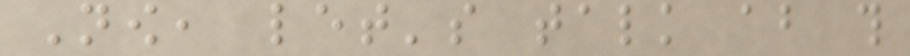Now, let's talk about this
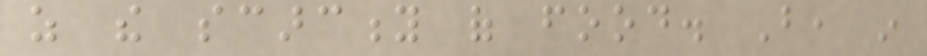as the scarcity of food. But, in
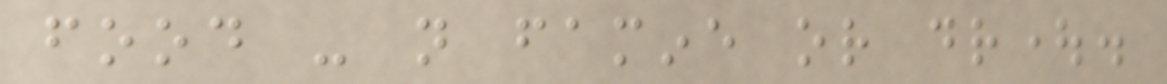food - not famine or drought.
